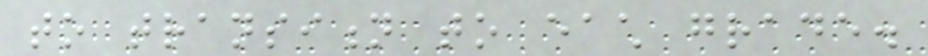to transition to each grade.
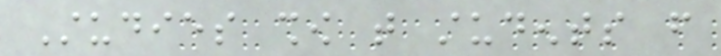Studies show that students from
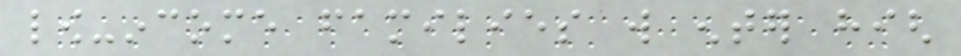low-income families will enter high
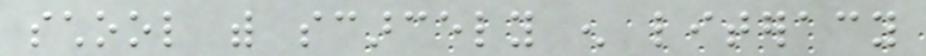school with scarcely enough literacy
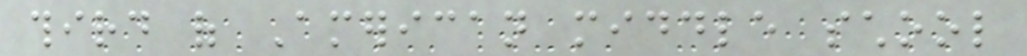third of American middle school
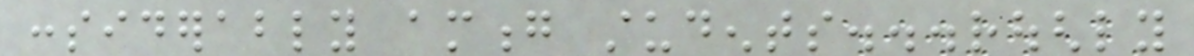considerably among students...roughly
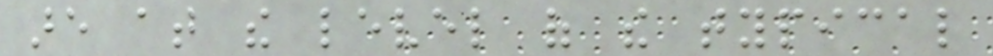are at the level of the typical
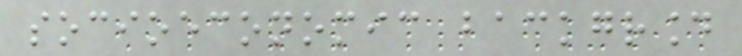socioeconomic background
